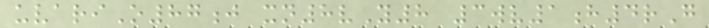uvariO87j xn8vY8 3wv1h4rG
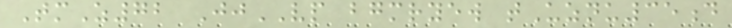TmZ72 JjVP bgmryew tUznu35d
